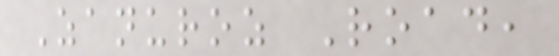Zanuroz Road,
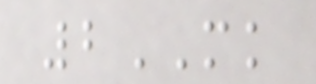2MK
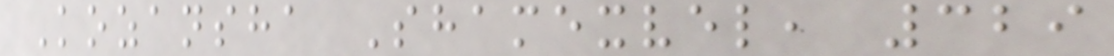Kozansha Shamexvel, 329
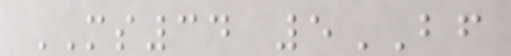MS34 5BF
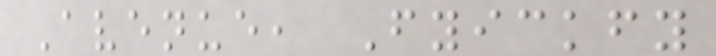Avenue, Fyickfy
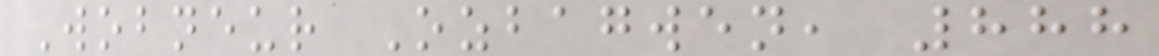Wobneur Ozbagwen, 888
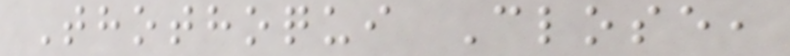Thothoqui Close,
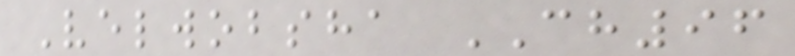Velwobsha CH96
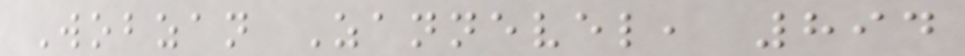Wobzan Zannevel, 894
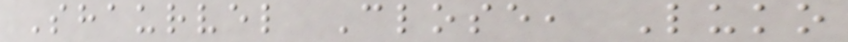Shaurvel Close, Luko
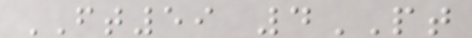FT59 4PT
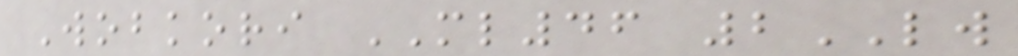Wobkori ML46 2LW
